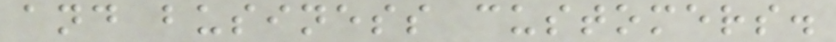and business customers.
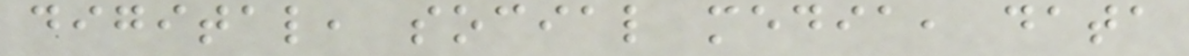digital, social media, data
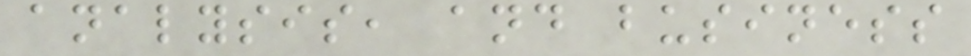analysis, and business
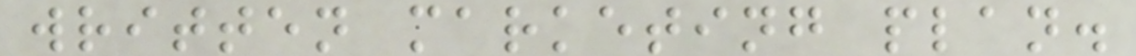written marketing plan.
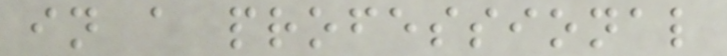in a professional
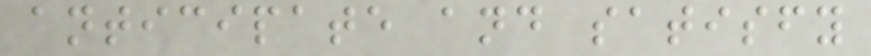anticipate and satisfy
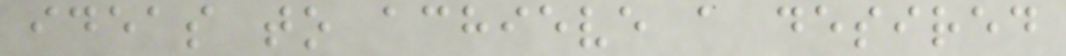ideas to achieve a desired
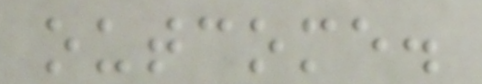outcome.
